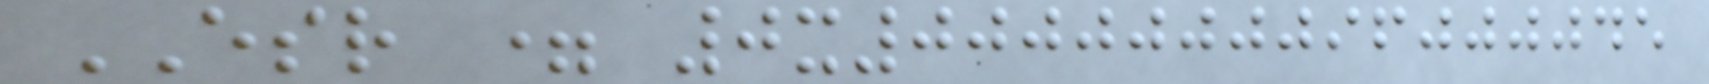ESR = 0x0000000096000045
